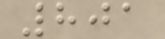801
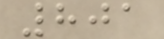801
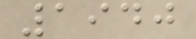1940
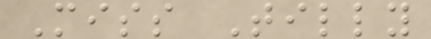Miss Tilly
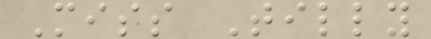Miss Tilly
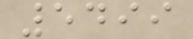5499
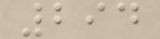294
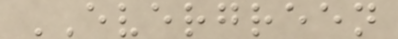EVERGREEN
